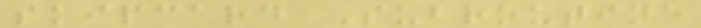skipcard Subroutine
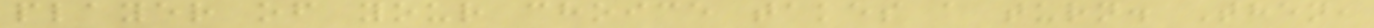player of your choice takes a turn. Then,
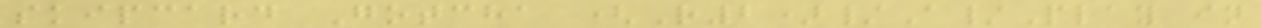skipcard Gotcha (R2)/A/Play in
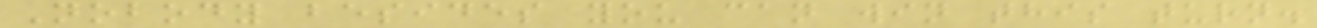Nobody besides you can win this turn.
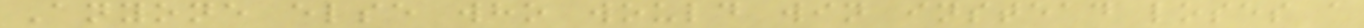Anyone else who would win instead loses a
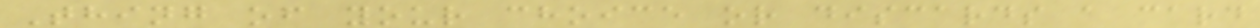Thing of your choice or discards a card
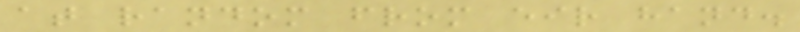at random from eir hand.
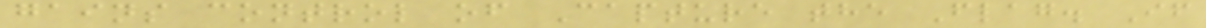gains control of Capture the Flag. If
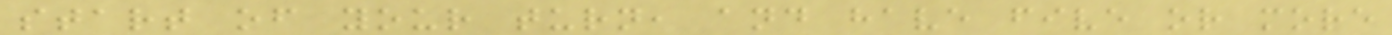start of your turn, and have five or more
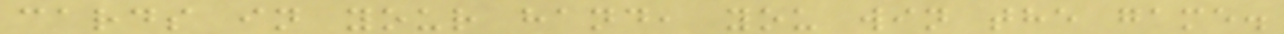cards in your hand, you win the game.
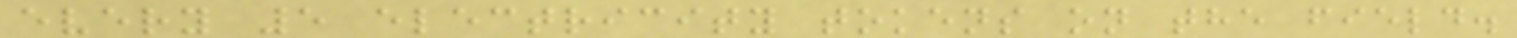every 5 electricity tokens on the field.
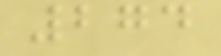274
